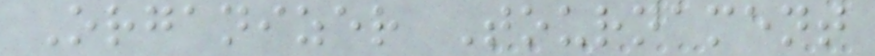Organizer Tournament
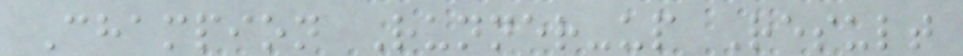Champion Runner-up Result
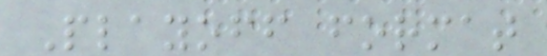Playoff format
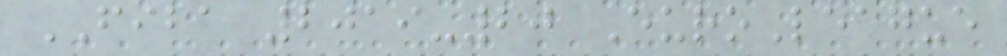FIBA 2019-20 EuroLeague
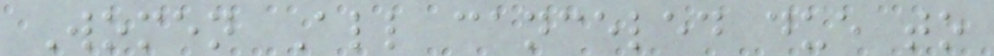Women All canceled due to
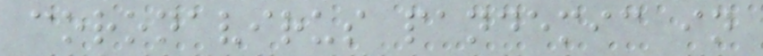coronavirus pandemic in
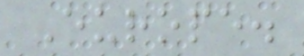Europe.
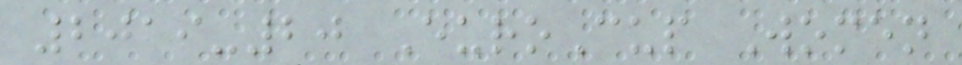2019-20 EuroCup Women
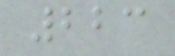223
